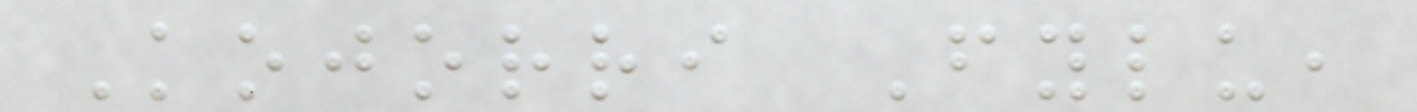Kojorri Fylu,
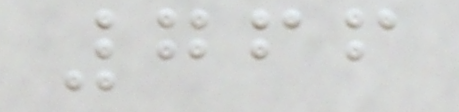766
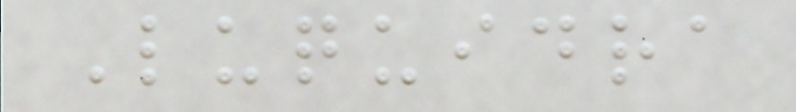Luquidra
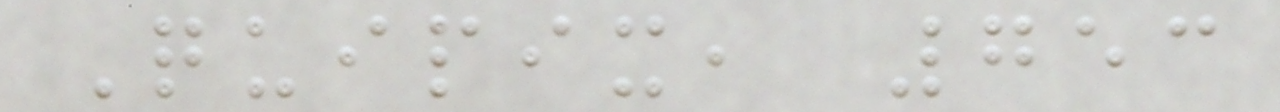Quipix, 753
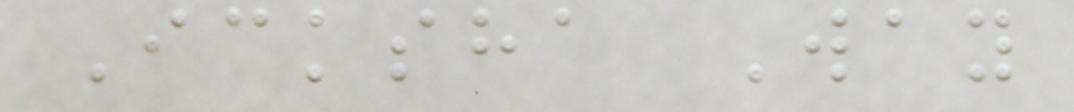Icksha Way
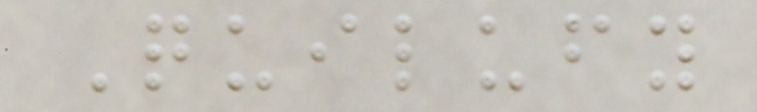Quilufy
